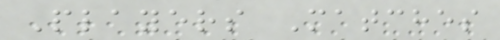Players Matches
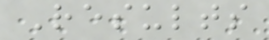Results
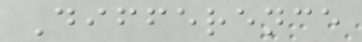Difference
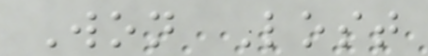Won Lost
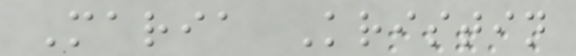Maria Kristin
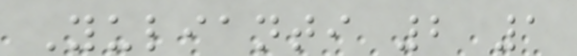Yulianti 2 1
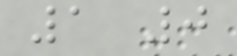1 0
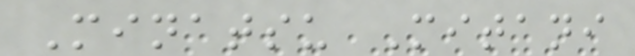Minatsu Mitani
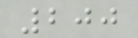200
